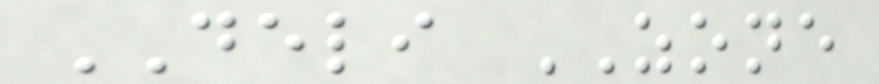DELI ZONE
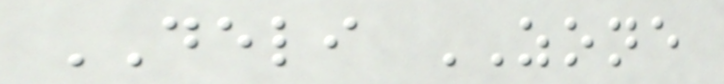DELI ZONE
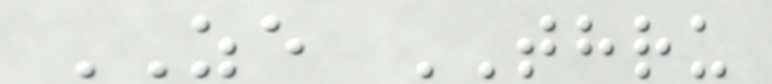ZE THRU
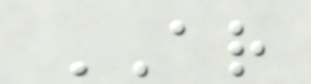AR
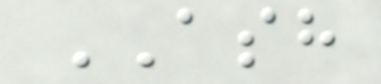ASH
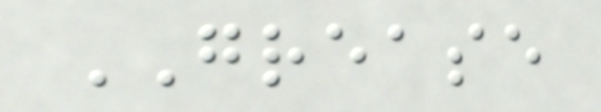GREASE
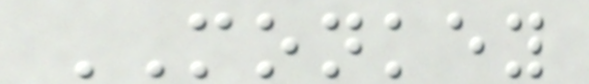MONKEY
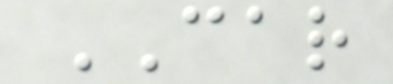CAR
